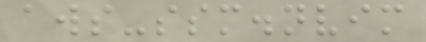aws-ssm.nvim
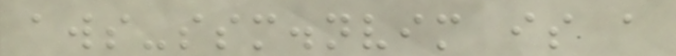aws-ssm.nvim is a
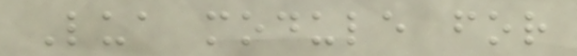Lua module for
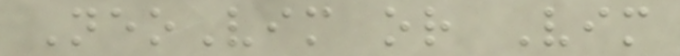NeoVim or Vim
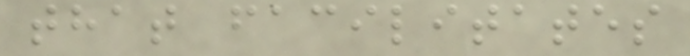that facilitates
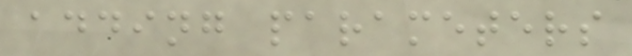adding parameters
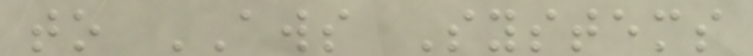to AWS Systems
